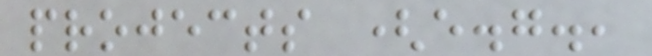projects (e.g.,
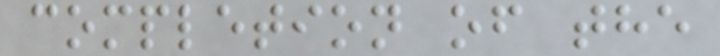completion of the
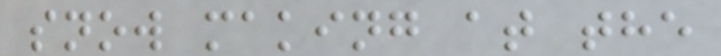snow making at the
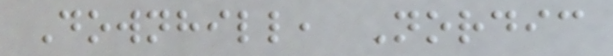Downhill, Nordic
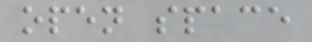open space
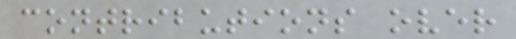contributions over
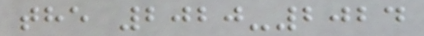the 2020-2024
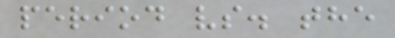period vs. the
